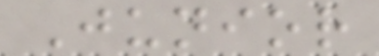Junior
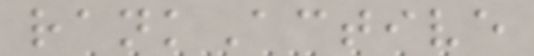rankActive
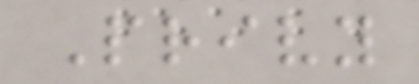Privy
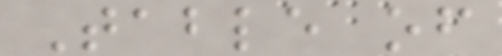Table of
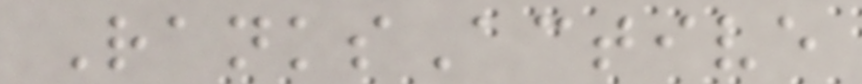RanksActive
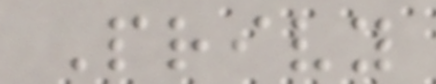Privy
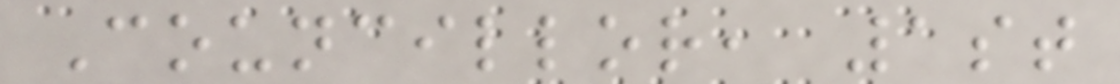Councillor, 1st
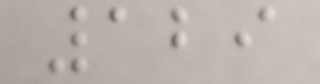129
